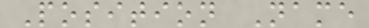Position Name
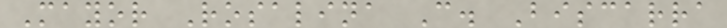Mayor Rosalina C. Biscarra
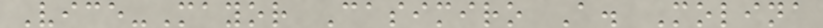Vice-Mayor Casimiro A. Molina
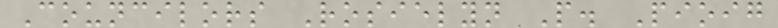Councilors Rosielyn P. Pioig
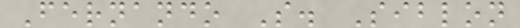Fernando S. Siblon
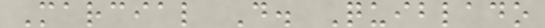Marcial D. Quiblado
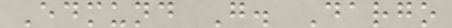Edmund G. Dargo
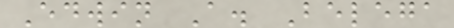Edwin A. Belega
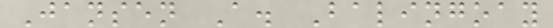Jansen A. Balingoay
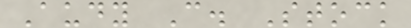Audy C. Stock
